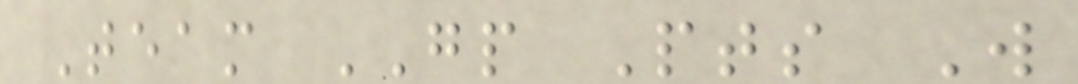Team GP Pts W
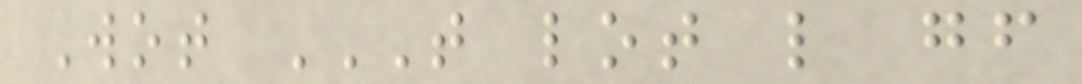Wot T LOT L GF
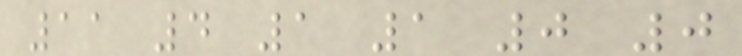11 4 1 1 0 0
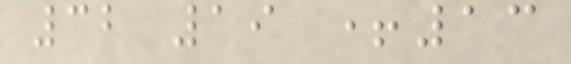32 19 +13
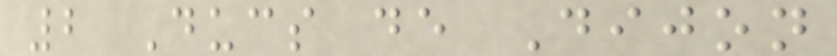2 Ducs de Dijon
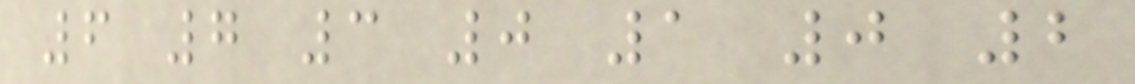6 7 3 0 1 0 2
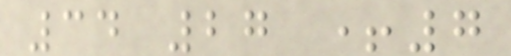34 27 +7
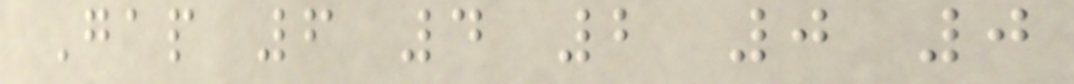Gap 6 4 2 0 0
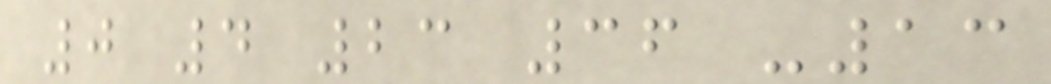0 4 23 36 -13
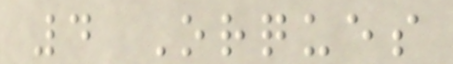4 Orques
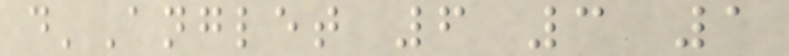d'Anglet 6 3 1
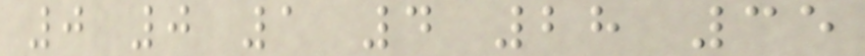0 0 1 4 28 35
